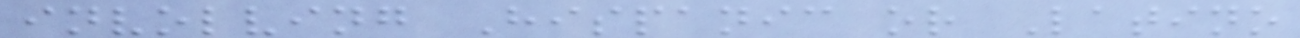involving Hispanic or Latino
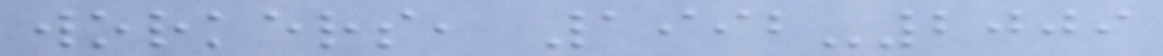workers, 1992-2009
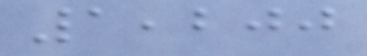1,200
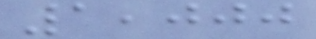1,000
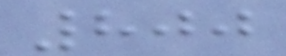800
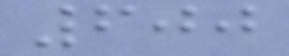600
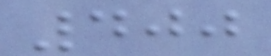400
